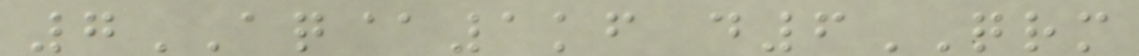7AQ@1kf d6QRM
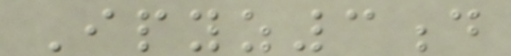Ipyz3d
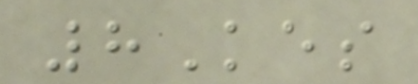8Kes
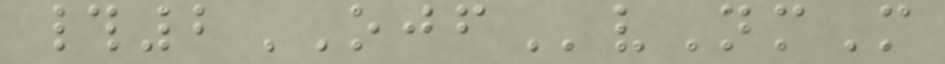#2OJFvNmM
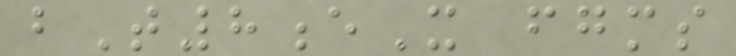bT8eX fgms
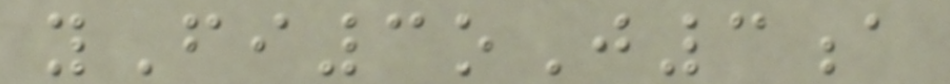yFi3oJ3a
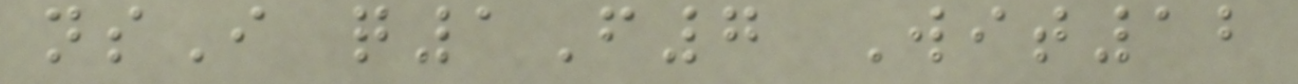nsI q1F7 Wit12
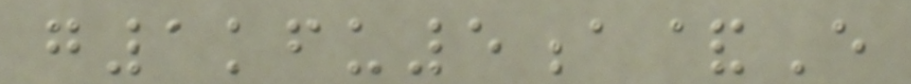g1kfu5a&E
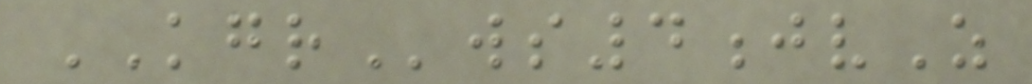KGRws4jvZ
